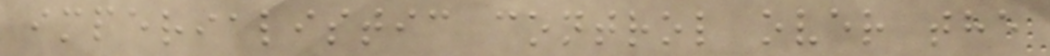imperialistic control over the
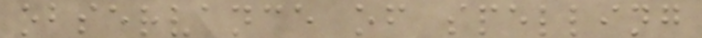observance of spelling
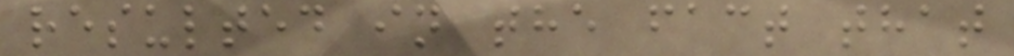resulted in the fact that
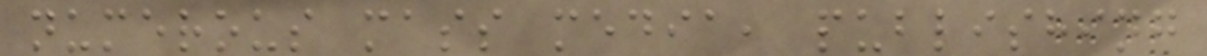numerous mass media, publishing
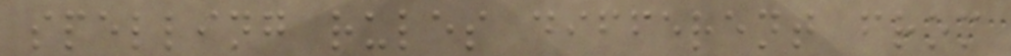spelling rules different from
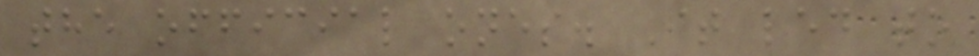the official ones. It led to
